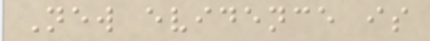New evidence is
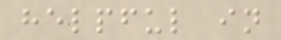helpful in
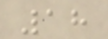18
